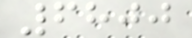6800
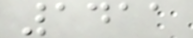1411
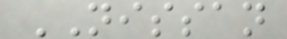NISSAN
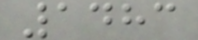1483
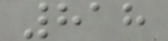818
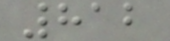812
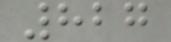827
